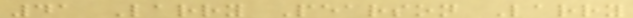41 Larry Pearson Larry
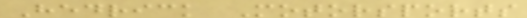Hedrick Motorsports
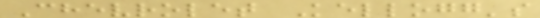Chevrolet Kellogg's
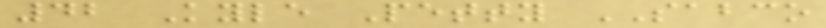42 Kyle Petty SABCO
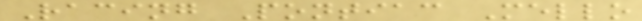Racing Pontiac Mello
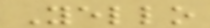Yello
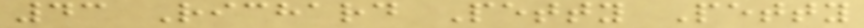43 Richard Petty Petty
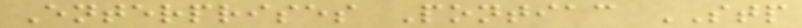Enterprises Pontiac STP
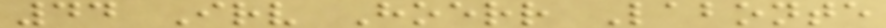44 Irv Hoerr Labonte
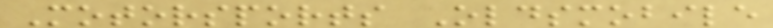Motorsports Oldsmobile
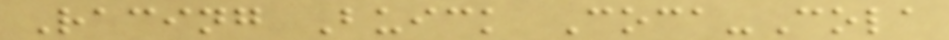Racing Buick Coca-Cola
